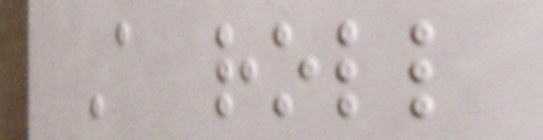A roll
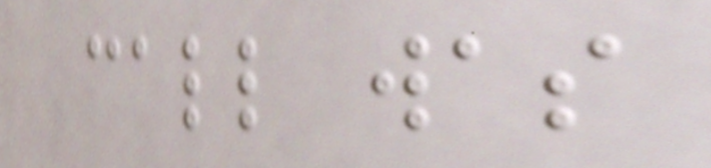call was
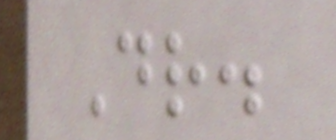Dr.
